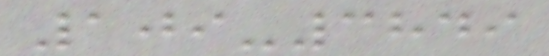109-3849
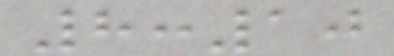8:10
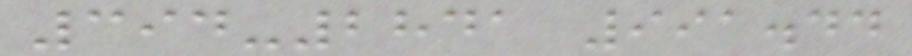394-2841 991.44
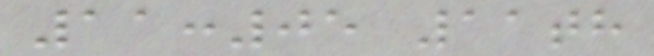11:05 11th
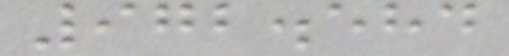972.584
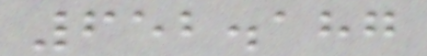652.187
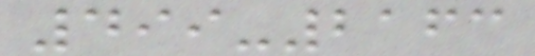499-2163
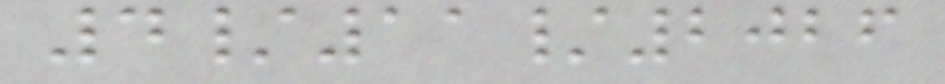4/11/2026
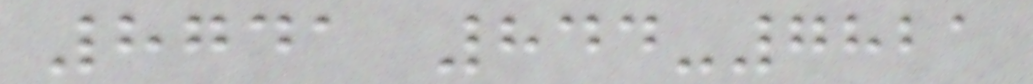8741 844-7821
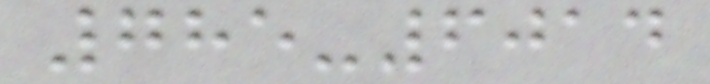785-6014
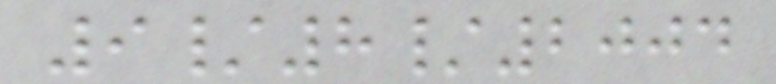9/8/2004
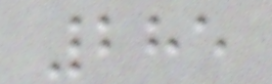285
